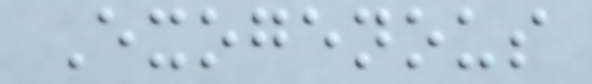Exogenous
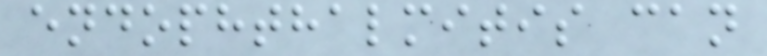endophthalmitis can
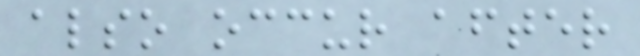also occur after
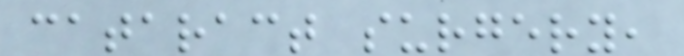cataract surgery,
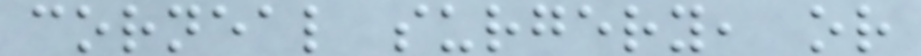corneal surgery, or
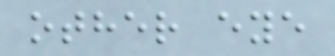other eye
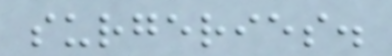surgeries.
